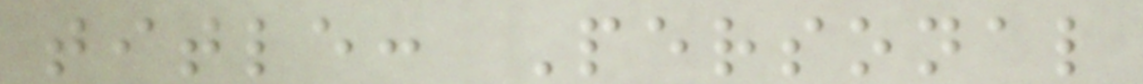title: Personal
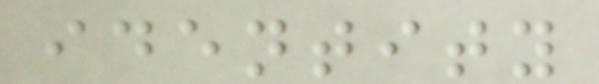identity
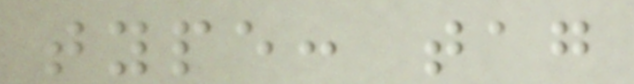type: tag
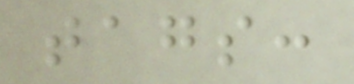tags:
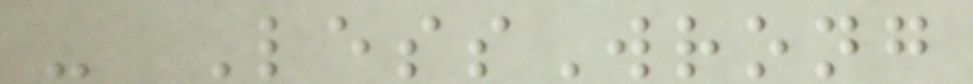- LessWrong
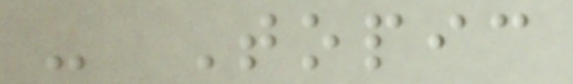- Topic
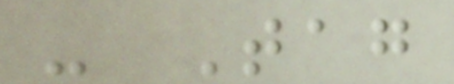- Tag
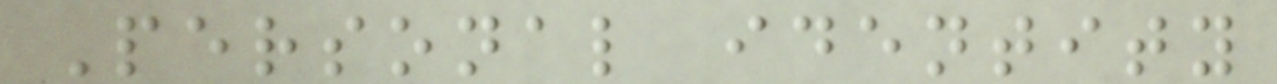Personal identity
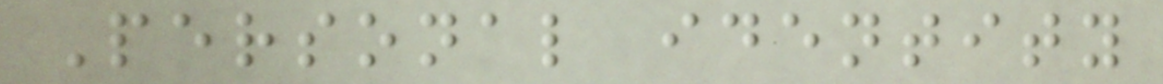Personal identity
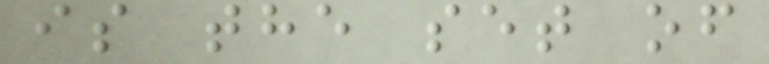is the set of
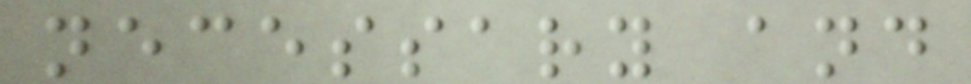necessary and
